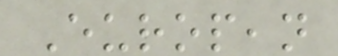European
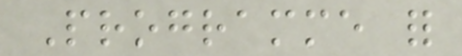Programme for
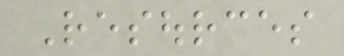Resources
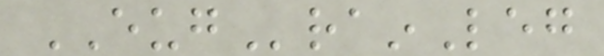EUGrainLeg
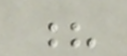?
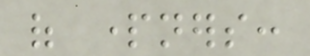of partners:
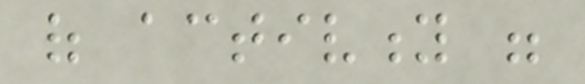of activity were
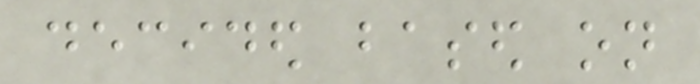decided based on
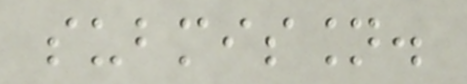submission.
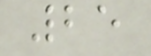25
